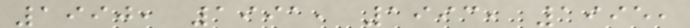1990, 1991, 1993, 1995,
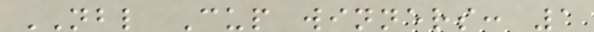NBL Cup winners: 1
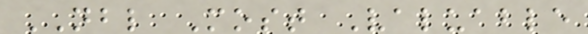NBL Most Valuable
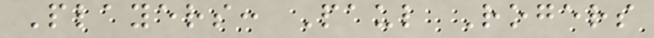Players: Paul Rogers
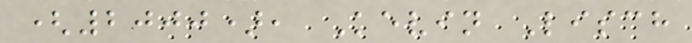(2000), Kevin Lisch
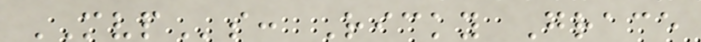MVPs: Ricky Grace
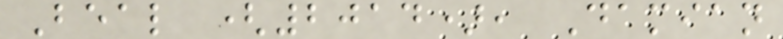Beal (2014), Damian
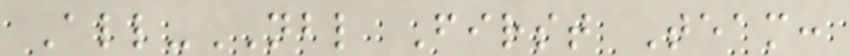All-NBL First Team:
